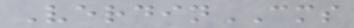VerdinCMS
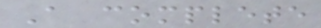A complete
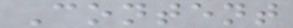Content
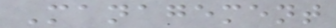Management
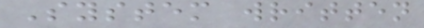System written
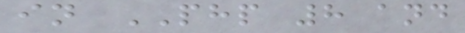in PHP 8 and
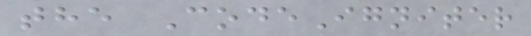the CodeIgniter
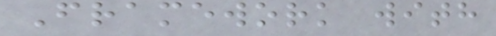Framework with
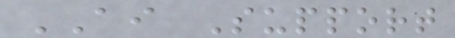AI Support
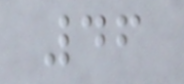46
